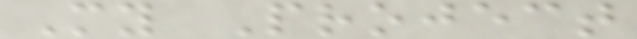My Project
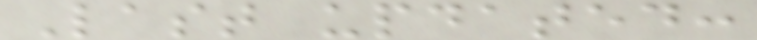Last updated:
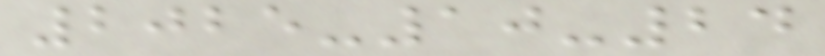2025-10-24
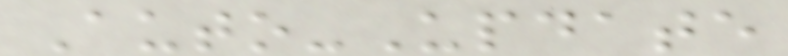Auto-Update
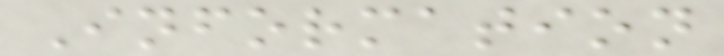Information
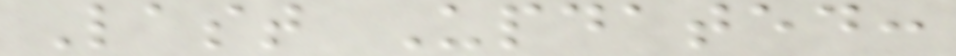Last Updated:
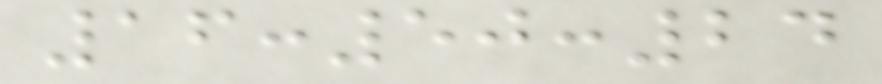16:50:24
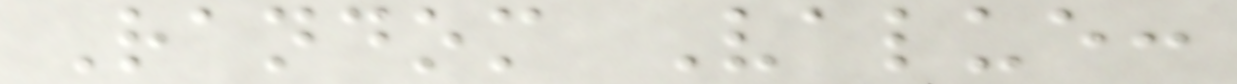Random Value:
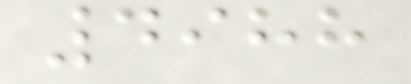4988
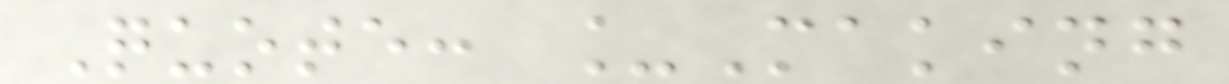Quote: _Making
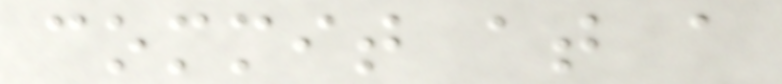commit at a
